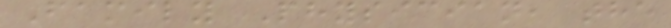Family Physician, the
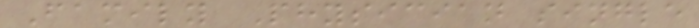Family Physician single
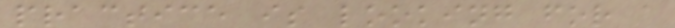practice is looking for a
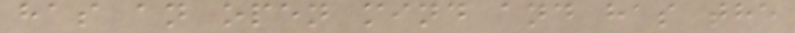has an open mind and has the
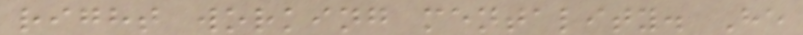right working mentality. He
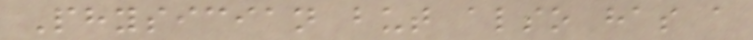Physician but also has a
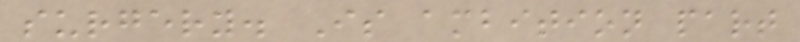surgery. Is ambition part
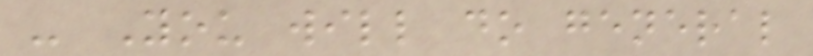- You will do general
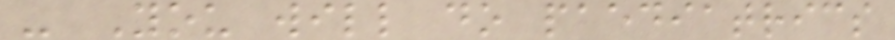- You will do paediatrics
